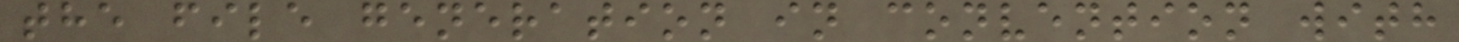the file generation in convention with
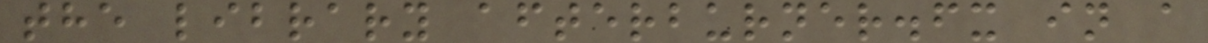the library afterburner.fx in a
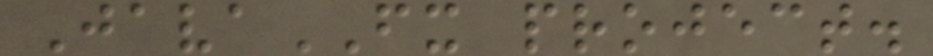JavaFX project.
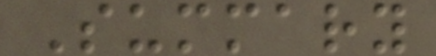Summary
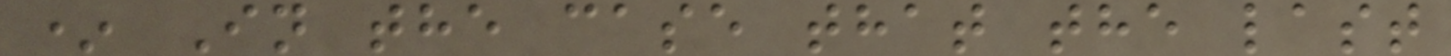* In the case that the last
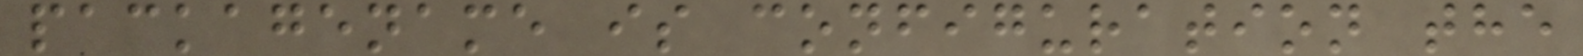packagename is configuration the
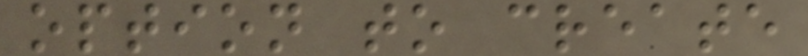option to create
